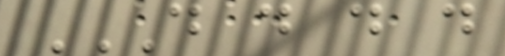D D D D
